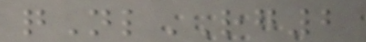qNlRG2
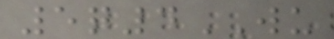5q4WU
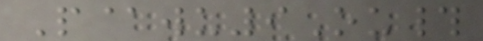P@wu9Ou#
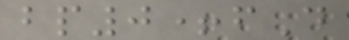bp0+fD
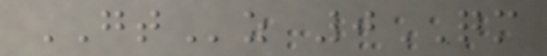GTz 0QM
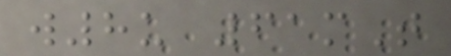w8u 61mT
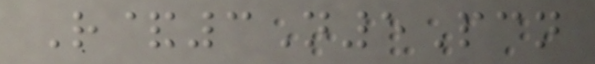R&3N5Pcn
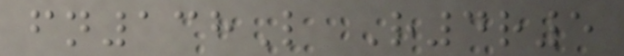fn138L R4r5
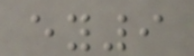ey9
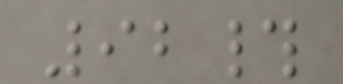92#
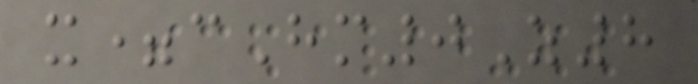x=cHm0Z8
